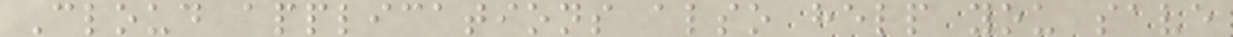Cloud applications also help you save
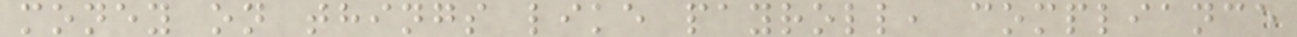money on things like payroll, compliance
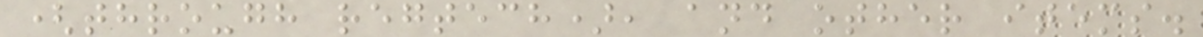(through regtech), and other items.
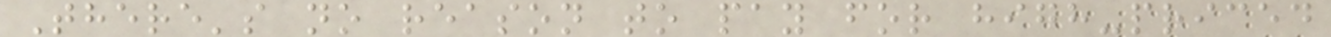There's no reason to pay for high-priced
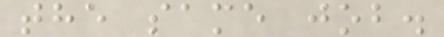the same job.
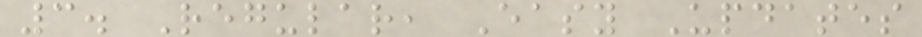3. Regular, Easy Updates
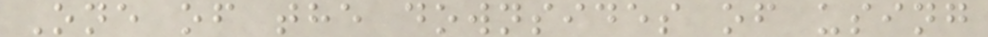One of the downsides of using
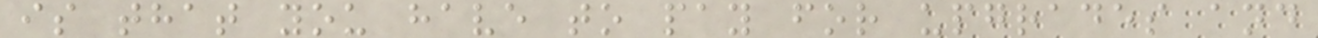is that you have to pay for upgrades and
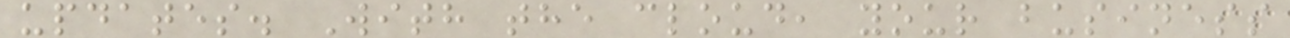updates. With the cloud, your business
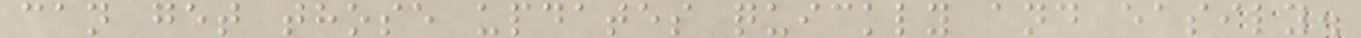can get those updates quickly and easily.
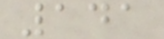141
